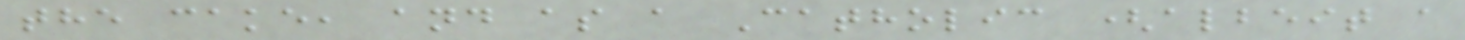the cake, and as a Catholic (albeit a
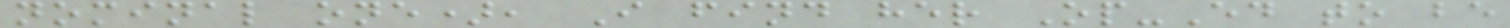nominal one), I find her Op-Ed to be
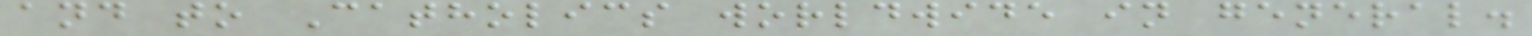and to Catholics worldwide in general.
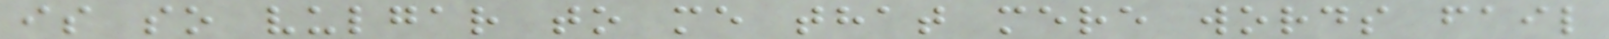is so vulgar to me that mere words fail
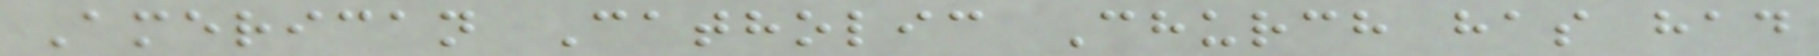American Catholic Church has had
